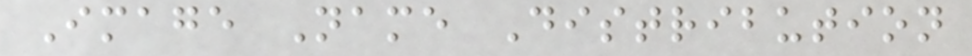Image Name Distribution
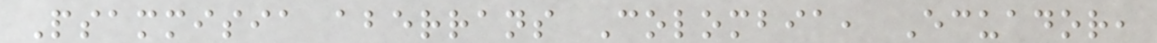Psammisia aberrans Colombia, Ecuador,
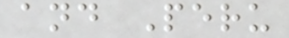and Peru
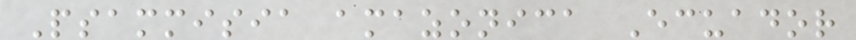Psammisia amazonica Ecuador
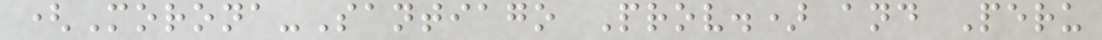(Morona-Santiago Prov.) and Peru
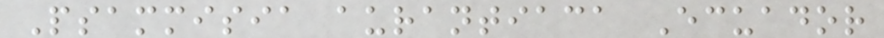Psammisia aurantiaca Ecuador
